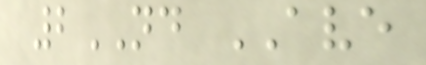2ND AVE
